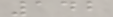142
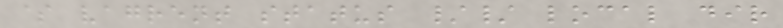$ vagrent status // local dir
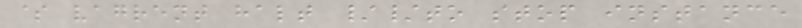$ vagrent halt //to stop instance
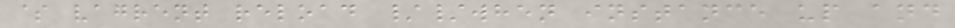$ vagrent reload //when instance up and
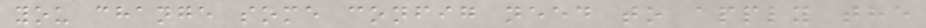you change some config need to apply the
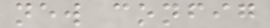new config
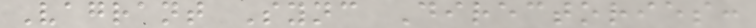Vagrant Sync Directories:
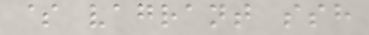$ vagrant ssh
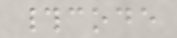#code
